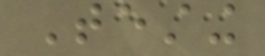Testing
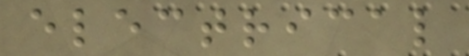electrical
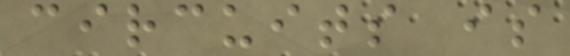circuits is
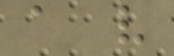a very
